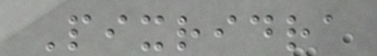Pixridra
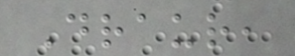Draur,
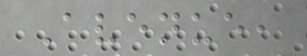Avenue,
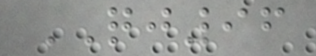QJ96
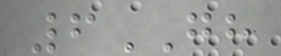6GH
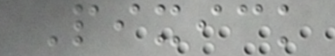Pixick
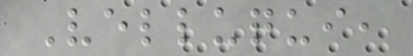Velluqui,
